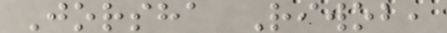Jorsha Riwob,
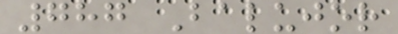787 Balujor
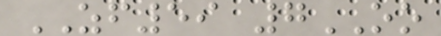ZF59 7OO
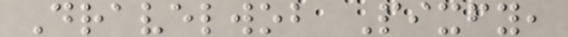Dravelwob Pixfy,
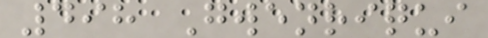498 Gwenriqui
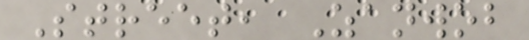Street, Zanwob
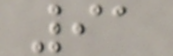91
